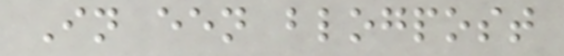In een blogpost
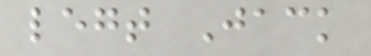legt Jack
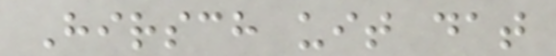Hirsch uit dat
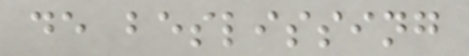de beslissing
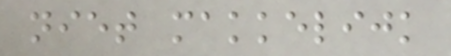niet makkelijk
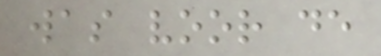was voor de
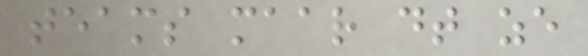teams maar dt ze
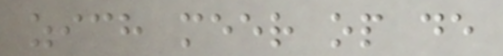zich meer op de
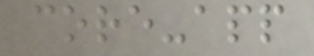core-app
